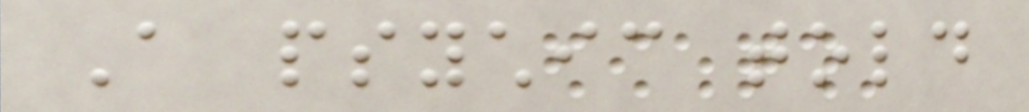A psychic told
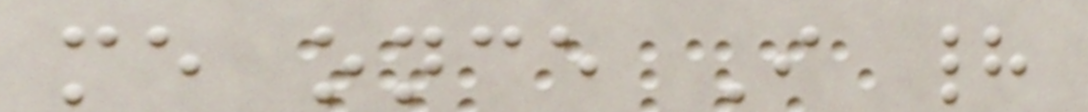me once I had
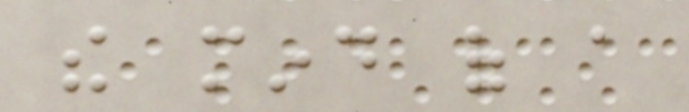the mind of a
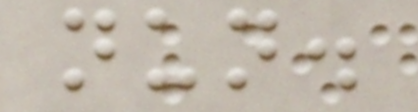nun.
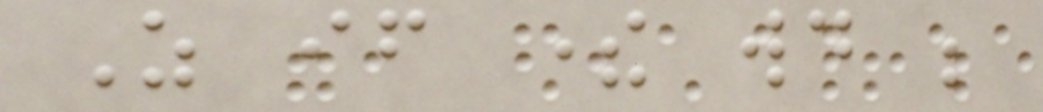As if there would be
